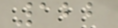122
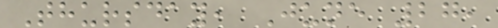Thursday, June 27,
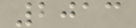2013
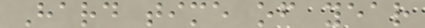Hard time of year
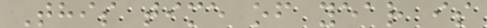This time of year is
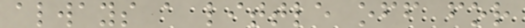always a little off for
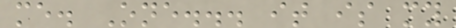me. One... it is my
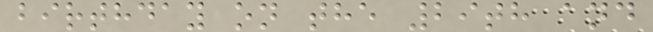birthday on the 29th and
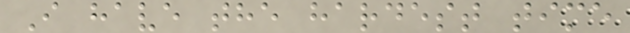I have the hardest time
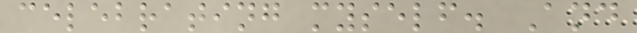celebrating myself. And
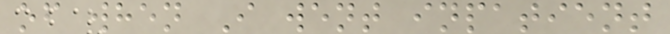of when I went inpatient
